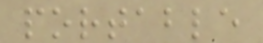portable
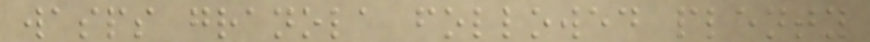wasps granola followed plenty
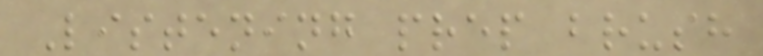Listening prep brush
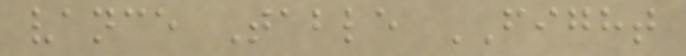vance Table FIGHT
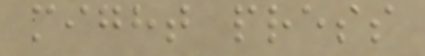might press
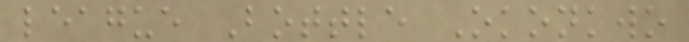league Bottle Okonkwo
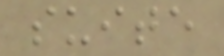suite
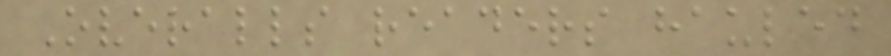Overalls readers hauled
